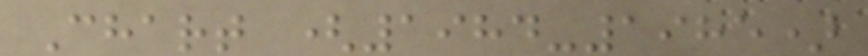Chart (1984-1985)
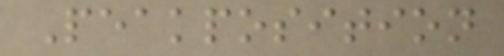Peakposition
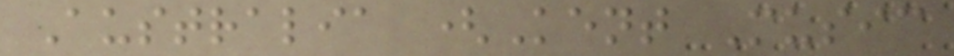Australia (Kent Music
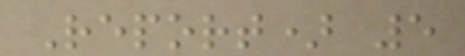Report) 5
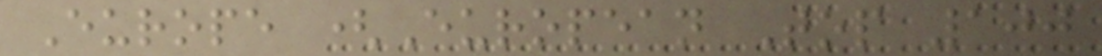Europe (European Top 100
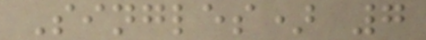Singles) 7
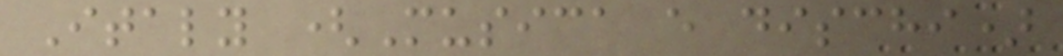Italy (Musica e dischi)
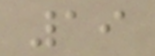19
